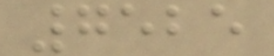7525
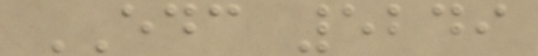EDC 5249
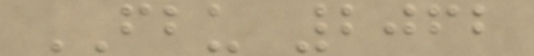FBU 2062
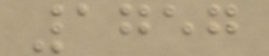1757
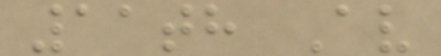11th Av
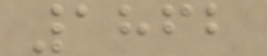1862
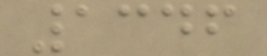1346
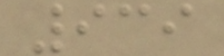939
